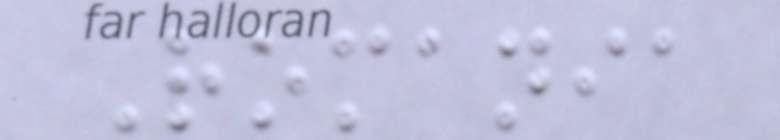Romania
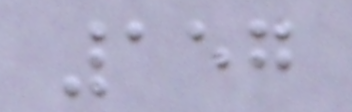157
